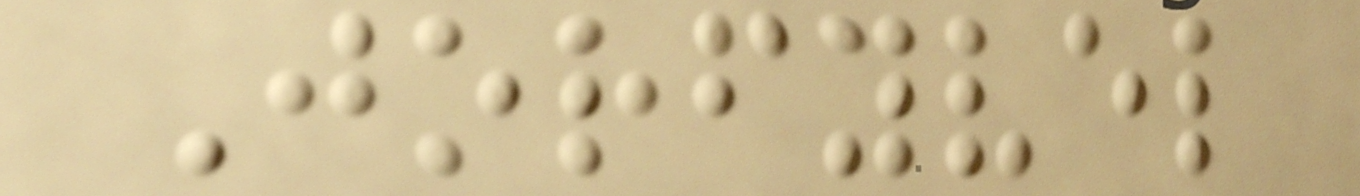Jorfyvel
